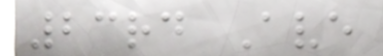23rd Ave
